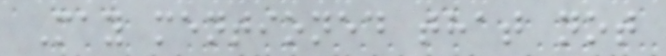May mentioned that not
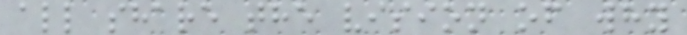all share the vision of why
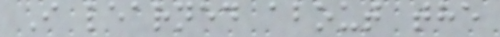I learned about the
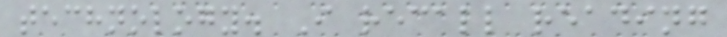technology. I recall reading
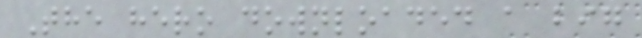The hero downloaded a big
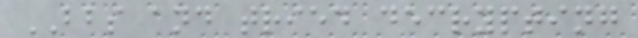BBS and tried decrypting
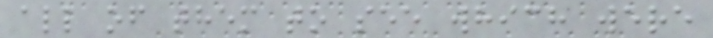all of them to see which were
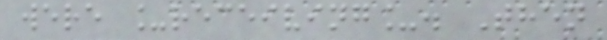were _receiving_. Then
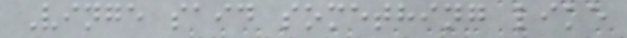Vinge said something like
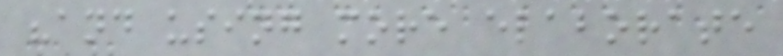"and using more elaborate
